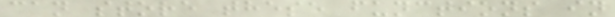can store these functions in
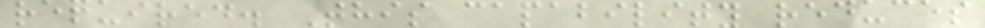required. This capability reduces
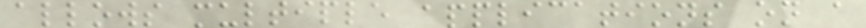allows multiple applications on a
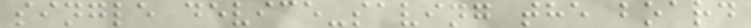single device-saving the board
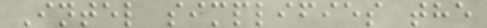Intel simplifies the
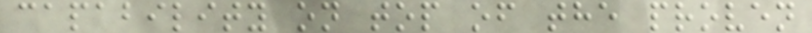capability on top of the proven
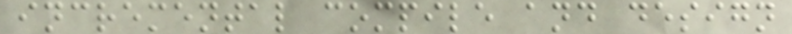incremental compile and design
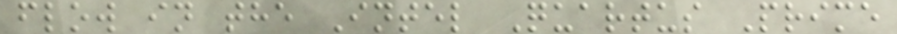flow in the Intel Quartus Prime
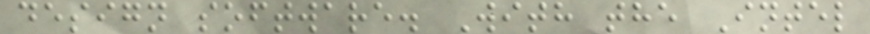design software. With the Intel
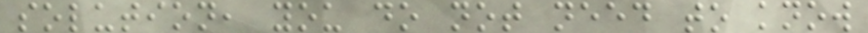solution, you do not need to know
